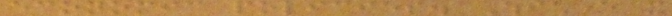economic policies. Whichever it
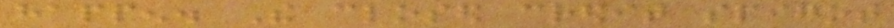happen. The closed credit spigot
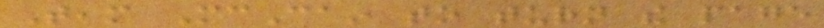Team McCain to turn the page
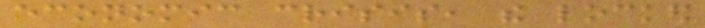economic crisis, the locked
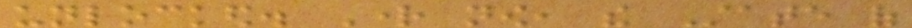unlocked. Right now, the State of
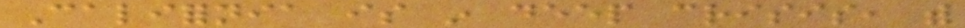California is in deep crisis, with
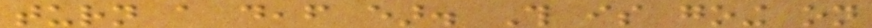turn a deaf ear. This is going on
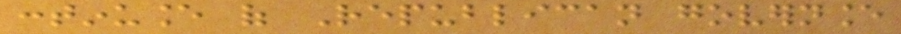continuance of Republican governance
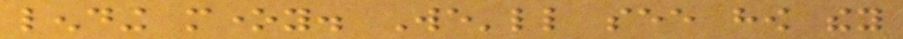lending money. We'll see how they
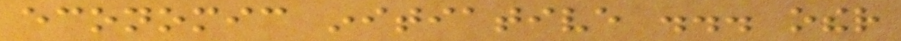economic initiative ... other
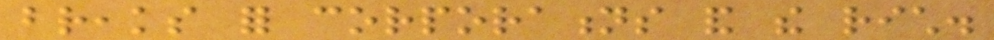breaks for corporations and the rich.
